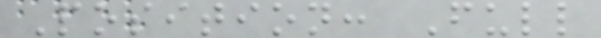Position: Full
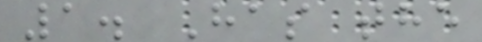1. Has the
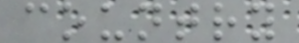country
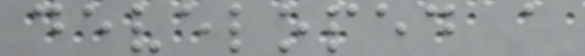developed a
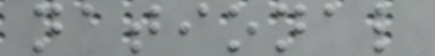national
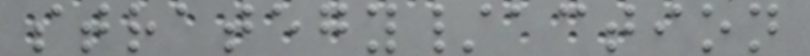strategy/action
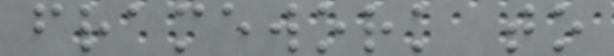framework to
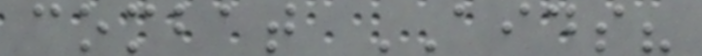combat AIDS?
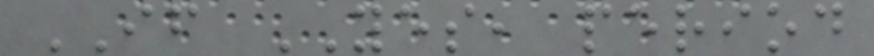IF YES, period
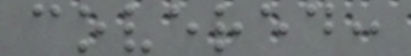covered:
